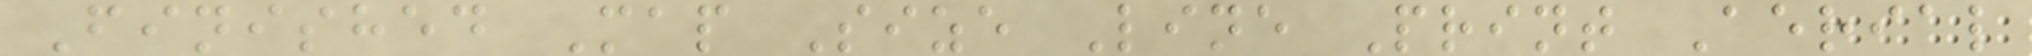Finished Map Size Line Print Aerial
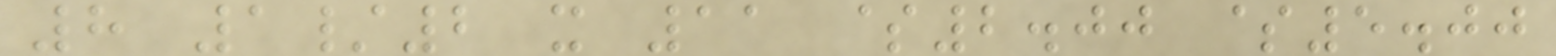8 1/2 x 11 $2.00 $5.00
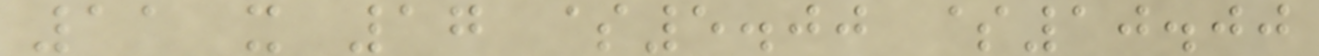11 x 17 $5.00 $10.00
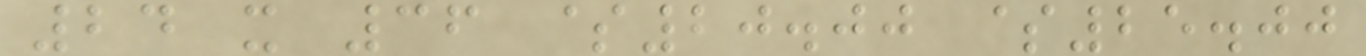24 x 36 $20.00 $25.00
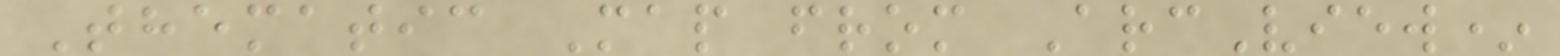Thematic Map from ArcView*
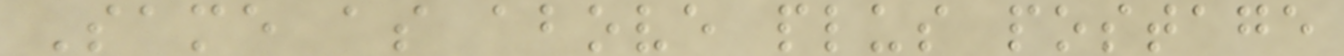Same as above plus postage
